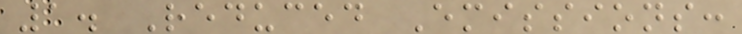1. Reduced Emissions:
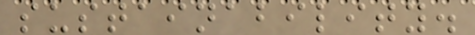sustainability.
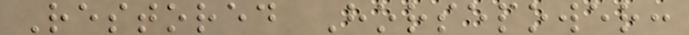Restored Horsepower:
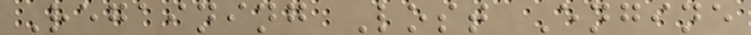Regaining Lost Engine
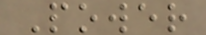Power
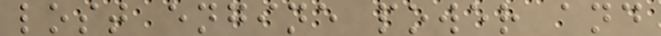lost engine power and
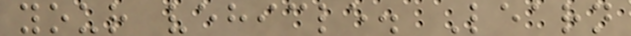your vehicle. Learn
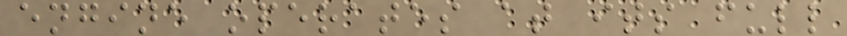engine operates at its full
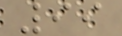99
